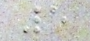5
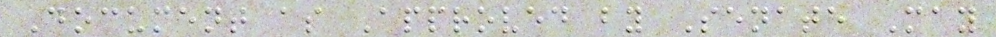Document as Approved by Senate May
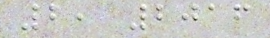2, 2016
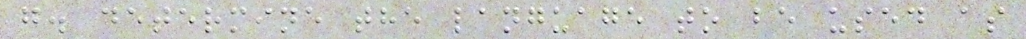g. determine the language to be used as
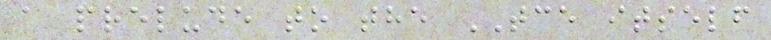a prelude to the TCE itself
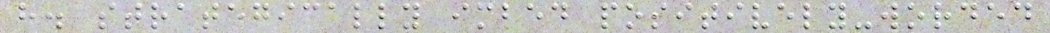h. strategically imbed positively-worded
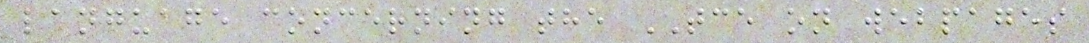language concerning the TCE on webpages
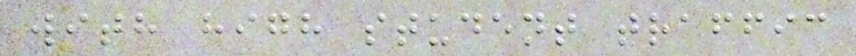with high student traffic
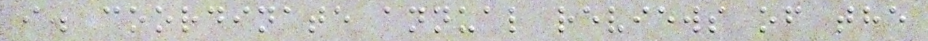i. coordinate annual reviews of the
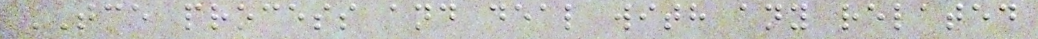TCE process and deal with any related
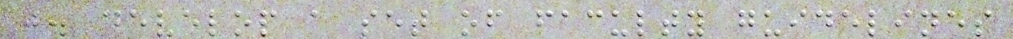j. develop a set of faculty guidelines
